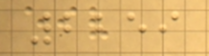2259
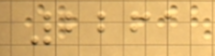2261
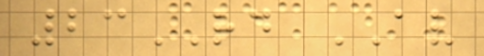23RD AV
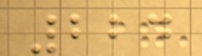224
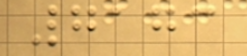7173
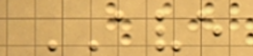AVE
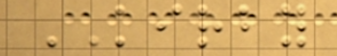KIRBY
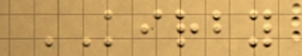KIRBY
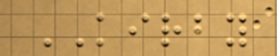KIRBY
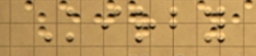Kirby
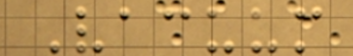Vacuum
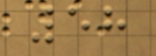58
